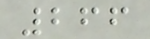266
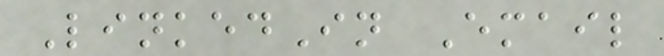LinkedIn Email
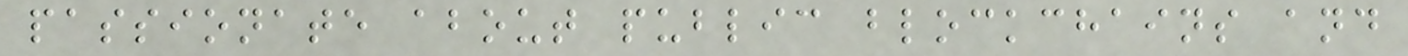passionate about public blockchains and
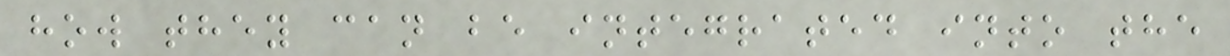how they can be integrated into the
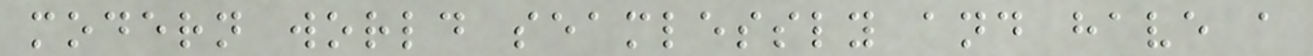modern world seamlessly and have a
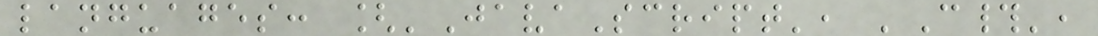languages: ['JavaScript', 'C#',
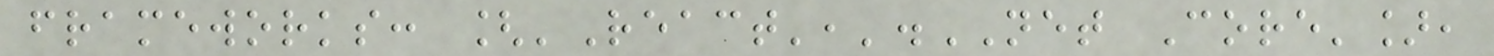frameworks: ['React','.NET Core'],
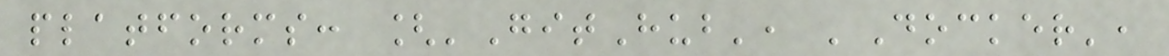platforms: ['GitHub', 'Docker',
